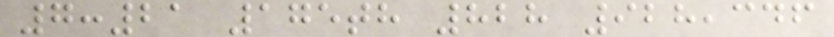7:21 175th 828 928,346
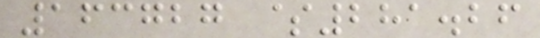163727 $281.26
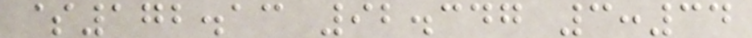$172.13 92.347 3:34
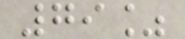79%
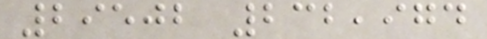29502 232,974
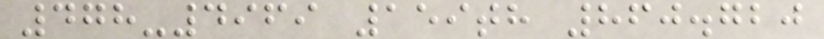478-4969 159th 860.720
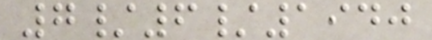7/6/1940
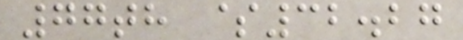77th $32.27
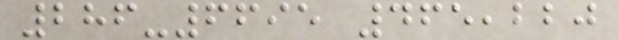286-6695 465,220
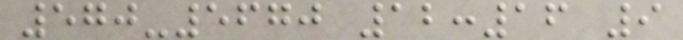570-5670 12:16 9
